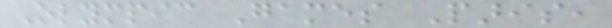Olympic Games Paris,
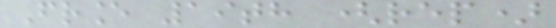France 19th (rep)
